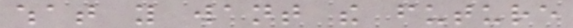what you want the future
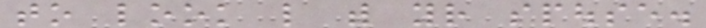to look like with your spouse.
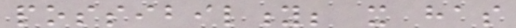possibility; it has
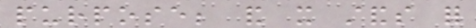purpose; and it stands for
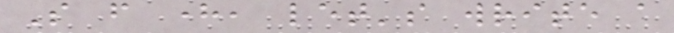So from here, let's write a
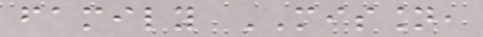family MISSION,
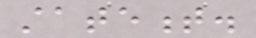statement.
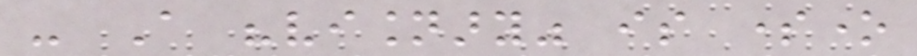- A "visionary" is someone
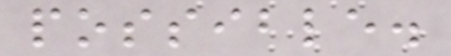possible.
